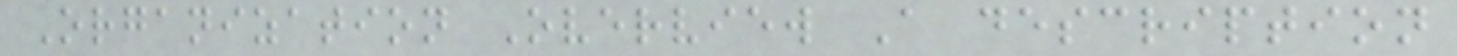Organization Overview A description
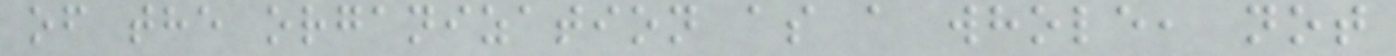of the organization as a whole, not
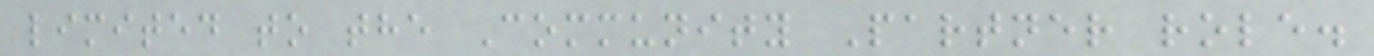limited to the Community Partner role.
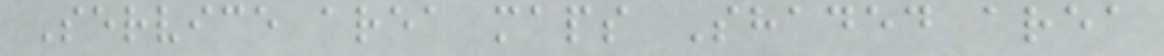Service area maps Shaded area
